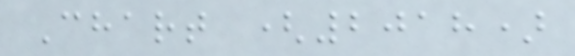Chart (2018)
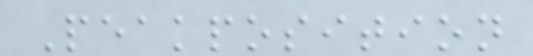Peakposition
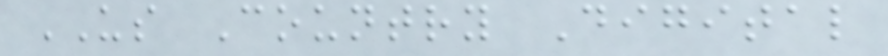US Country Digital
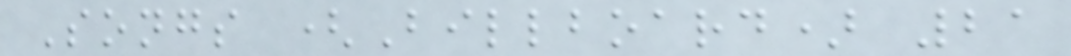Songs (Billboard) 21
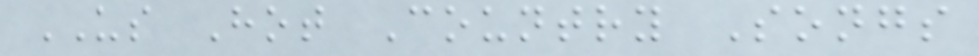US Hot Country Songs
